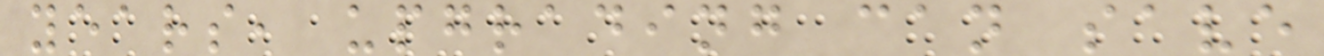years, upgrading can save
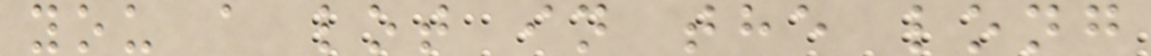you a lot in the long
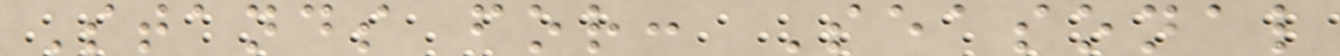Stands for: Seasonal
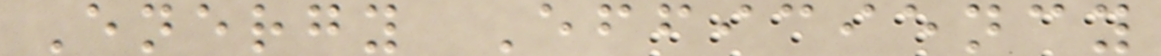Energy Efficiency
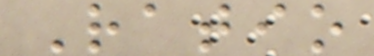Ratio
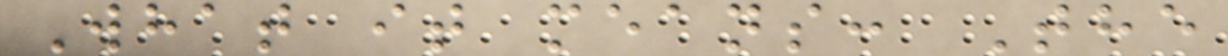What it means: The
